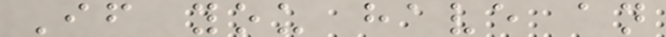If you have an
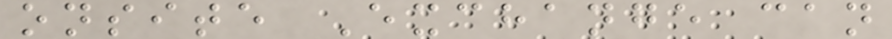onsite Exchange can
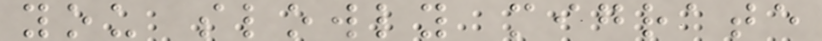you slowly migrate
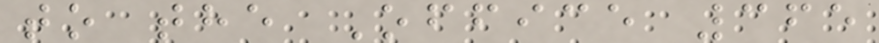to the Office 365
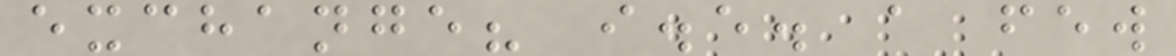exchange? i.e. a few
